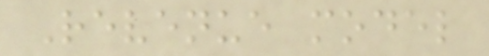Revenue model
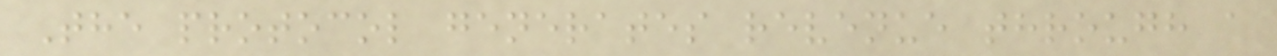The protocol generates revenue through a
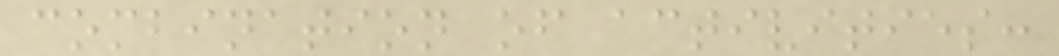combination of activities:
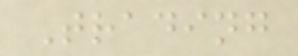Trading
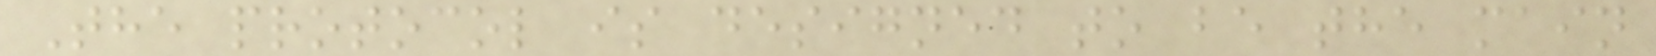The protocol is designed to be the main
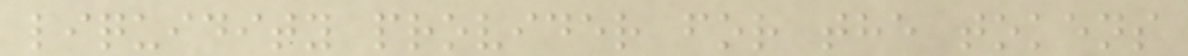liquidity provider for the tokens
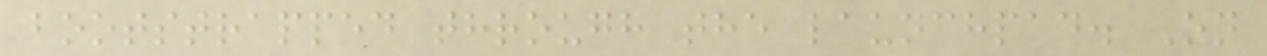bootstrapped through the launchpad. On
